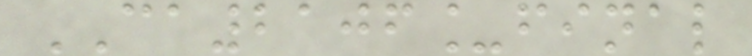CA2106_final
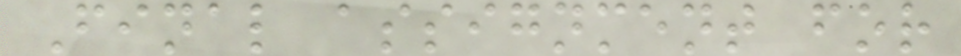Final assignment for
